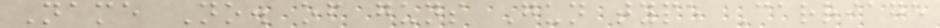Name No. of guns Gun type Carriage
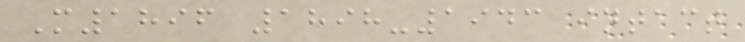M1896 1898-1943 intact
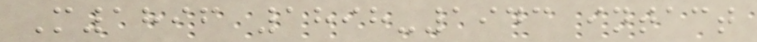M1896 1898-1943 intact
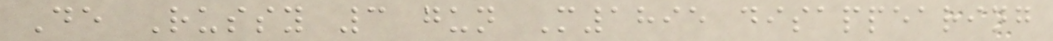De Russy 3 gun M1895 disappearing
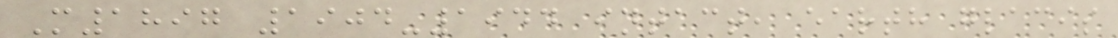M1897 1904-1944 intact, earth glacis
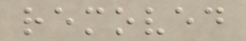removed
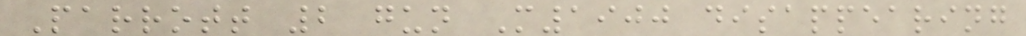Parrott 2 gun M1900 disappearing
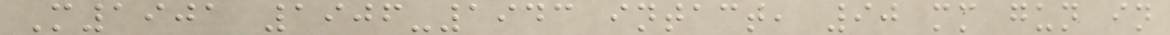M1901 1906-1943 intact, 90 mm gun in
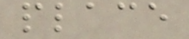place
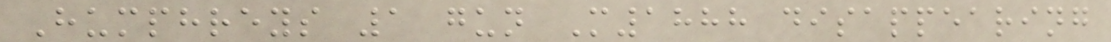Humphreys 1 gun M1888 disappearing
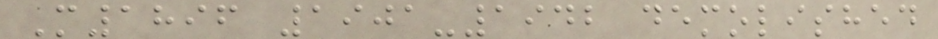M1896 1901-1942 demolished
